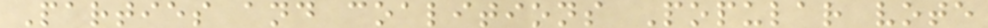Parties and coalitions Popular vote
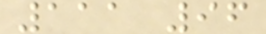111 96
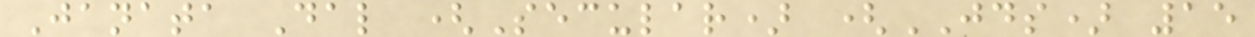Janata Dal (Secular) (JDS) 15
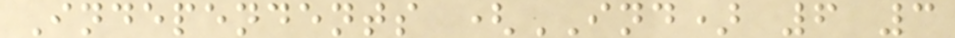Independents (IND) 6 3
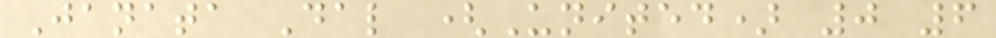Janata Dal (United) 0 6
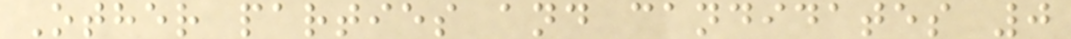Other parties and candidates 0
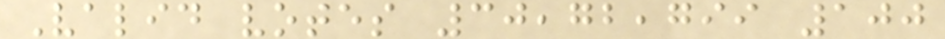Valid votes 30,72,799 100
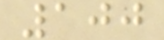100
